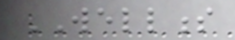WELLNESS
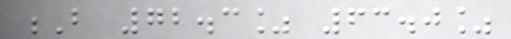B 72.3% 63.0%
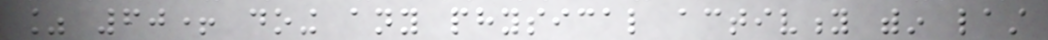% 60+ doing any physical activity within last
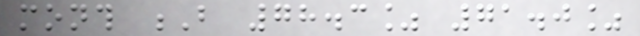month B 78.3% 71.0%
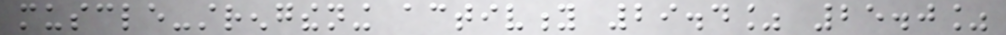muscle-strengthening activity 29.4% 25.0%
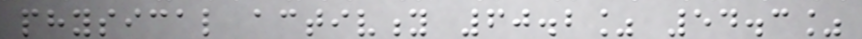physical activity 60.2% 54.3%
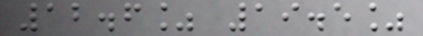12.6% 19.5%
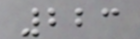223
